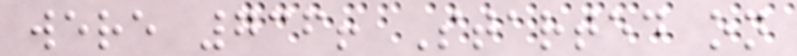were 736! Started on
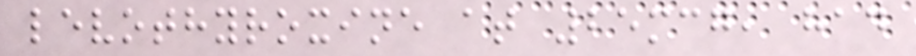levothyroxine at 25mcg, had
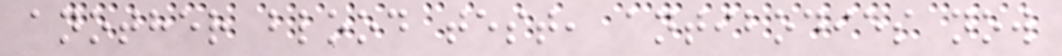another blood test, antibodies now
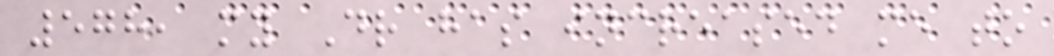578, my Dr has increased me to
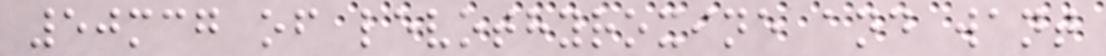50mcg of levothyroxine and want
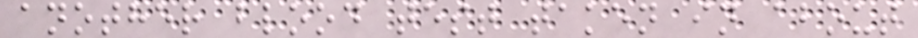another blood test taken in about
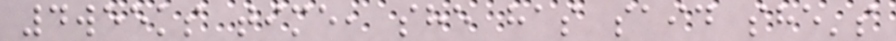4weeks time, she has said she's
